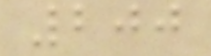200
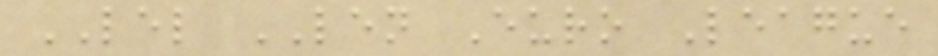LEL LEN Euro League
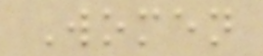Women
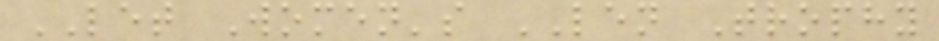LET Women's LEN Trophy
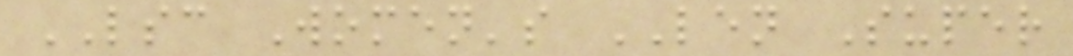LSC Women's LEN Super
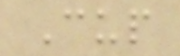Cup
